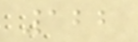122
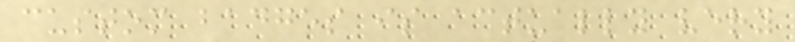custom badges is actually very
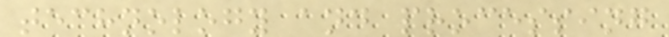technology and processing
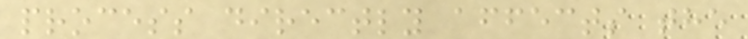process directly affects the
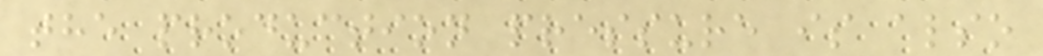the production pressure is also
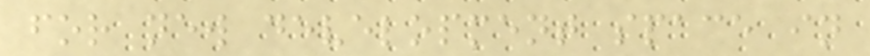for new development space in
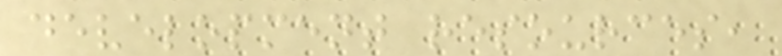development resources,
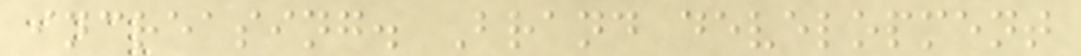increasing. Brand development
